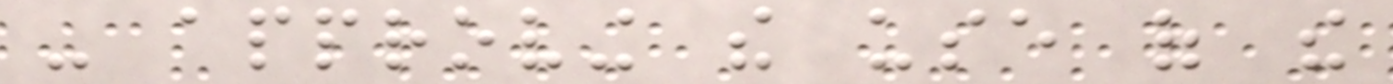- approving the use of the
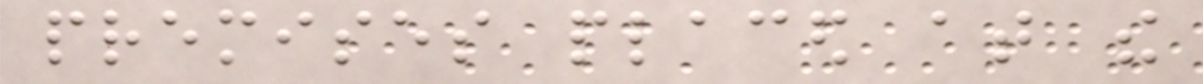premises placed at the
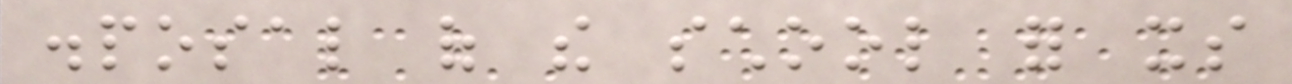disposal of the school for its
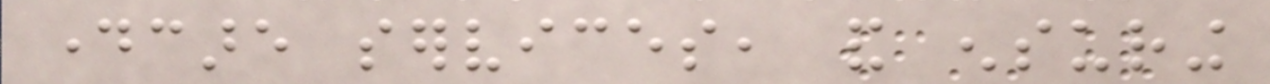daycare services, and ensuring
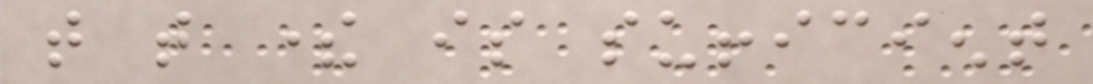that that there is sufficient
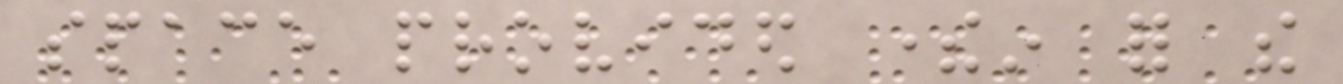space provided therein for the
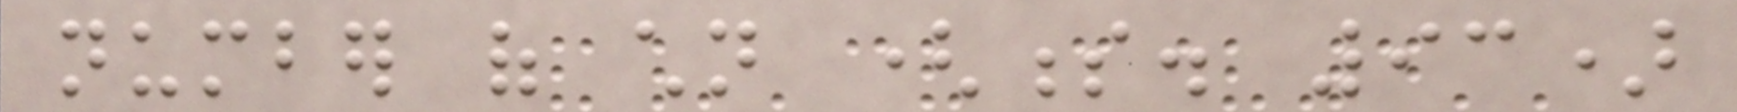number of children (s. 93)
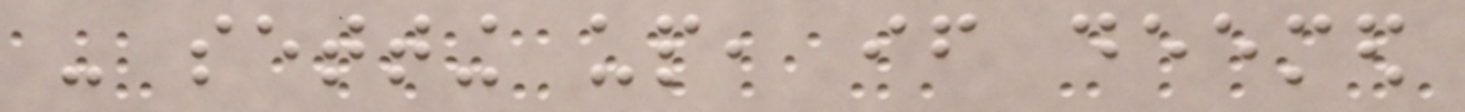- setting up, if deemed
